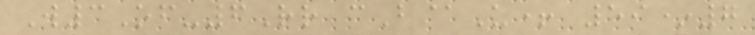W3Of-6Rr cB@U+ 59*7
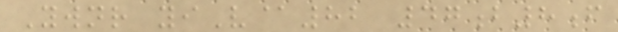Ywnr yiV@82 47b8f
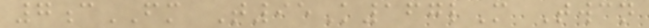7cFM T95K167lM Twcn
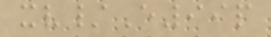xv/E99p
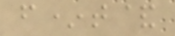f*t&
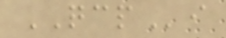QCPi
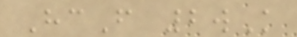HcF 2wK
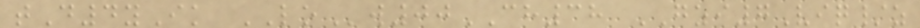tD4yIk LOw00CH38 GZI7Viq/z
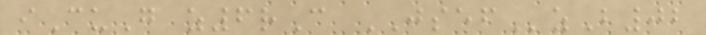iCuG z6rC JSEFzB02
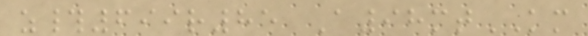z#699r85 A98mtKM
